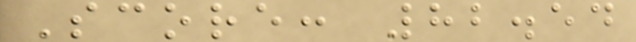Score: 82.54
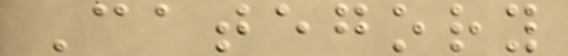Category
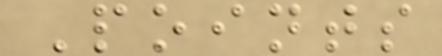Points
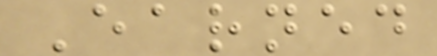Earned
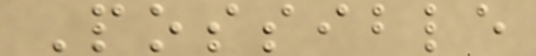Possible
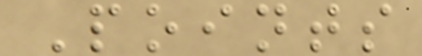Points
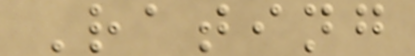Rating
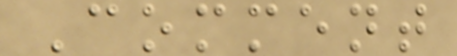Comment
